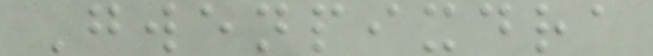Gwenpixdra
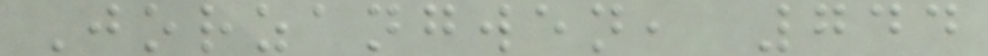Jorzangwen, 744
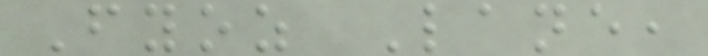Fyoz Lane,
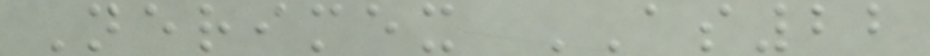Nerimex AS22
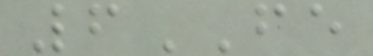6FE
